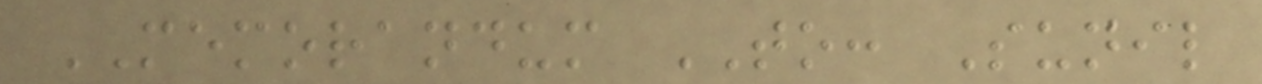MEMORANDUM TO: Sunil
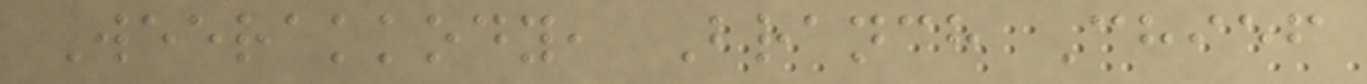Weerakkody, Branch Chief
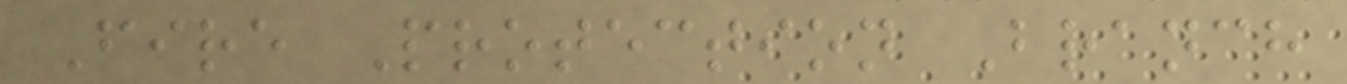Fire Protection Branch
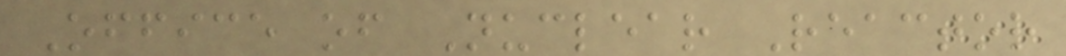Office of Nuclear Reactor
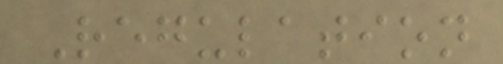Regulation
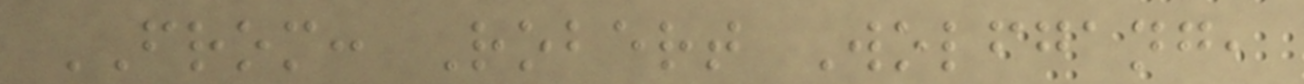FROM: Robert Wolfgang,
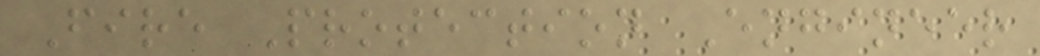Fire Protection Engineer
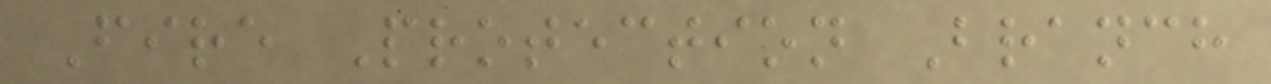Fire Protection Branch
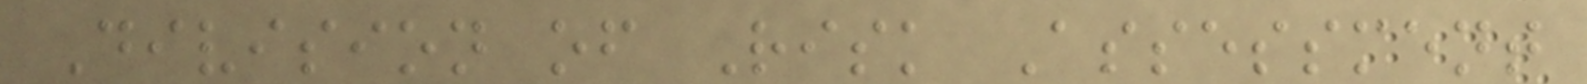Division of Risk Assessment
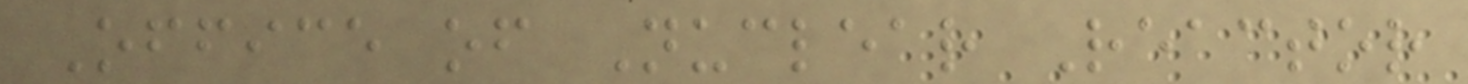Office of Nuclear Reactor
